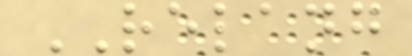RELANG
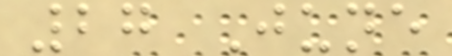27 June
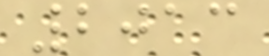2013
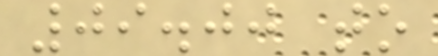09.00 to
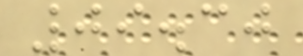09.30
